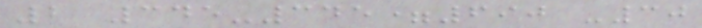2 345-345=690 -30
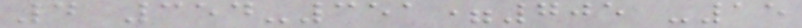4 354-351=705 -15
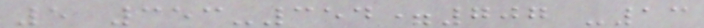5 353-354=707 -13
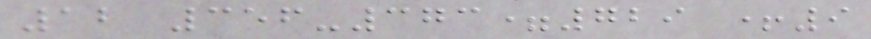12 356-373=729 +9
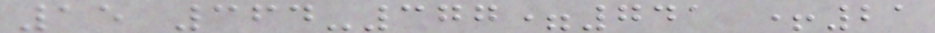15 364-377=741 +21
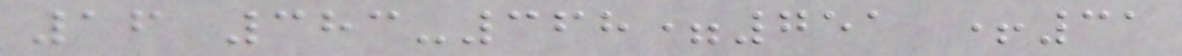16 383-368=751 +31
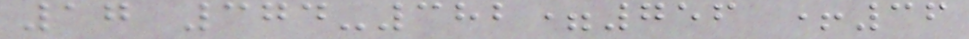17 374-382=756 +36
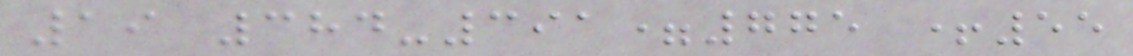19 384-391=775 +55
